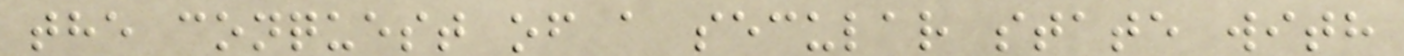the conquest of a secular state with
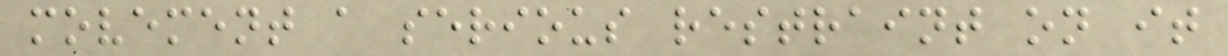movement a serious restraint on it
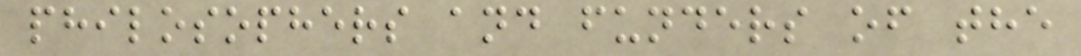philosophers and funders of the
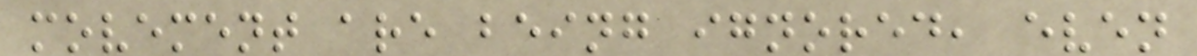movement are being ignored, even
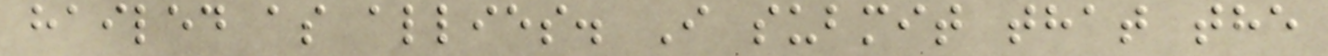hailed as allies. I submit that the
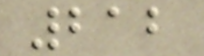212
